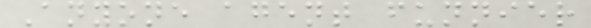Anyone agent funnier
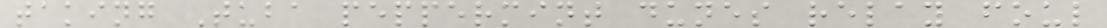taking Tuba peppermint dunes relay foul
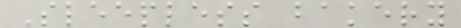Sleepless bakery
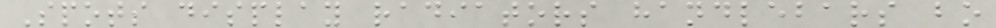Spots display radiators handlebars bo
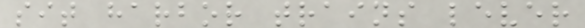sit harbor trains lever
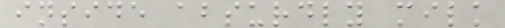inside absurdly milk
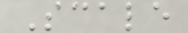Scale
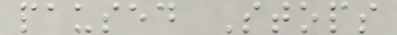paused Stops
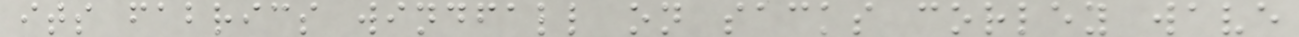its fabrics windfall on sacks corley wave
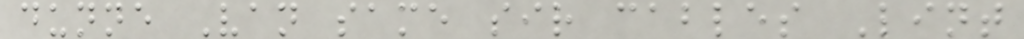dunne Van same sir cables Lint
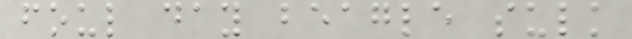foul day beagle sulk
